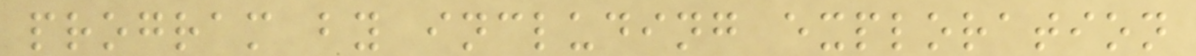program by including exploration
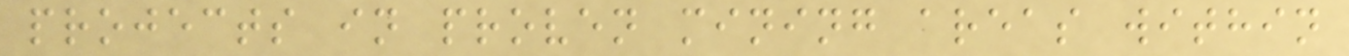projects in proven mining areas within
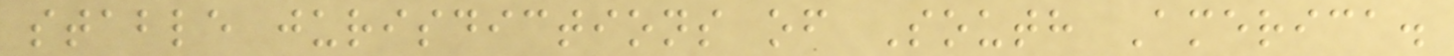stable jurisdictions of South America.
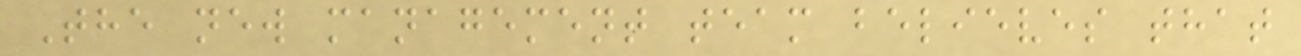The new management team believes that
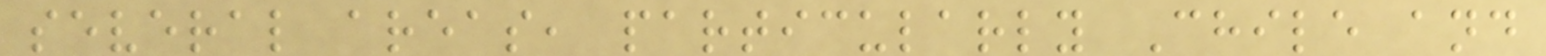several areas, particularly Chile and
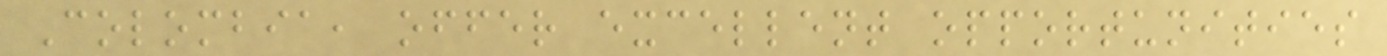Colombia, offer excellent opportunities
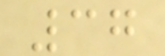37
